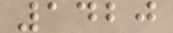1420
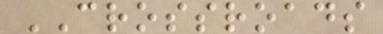CROSSROADS
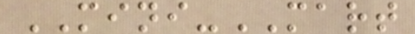MINI-MART
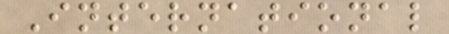International
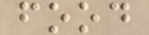food
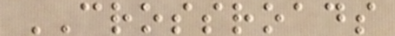CROSSROADS
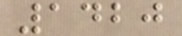1420
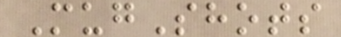MugShots
